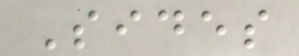Sides
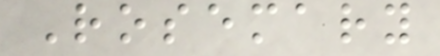Rosemary
